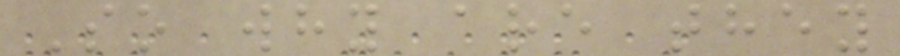So why are they
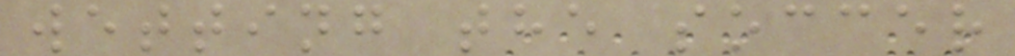wetting the soccer
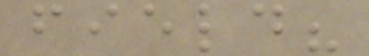field?
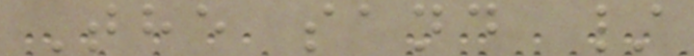The sand /
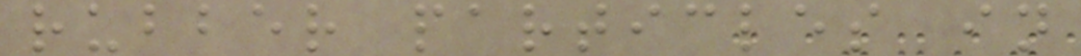rubber particles in
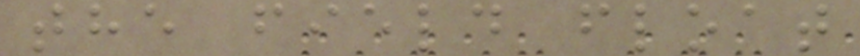the field float
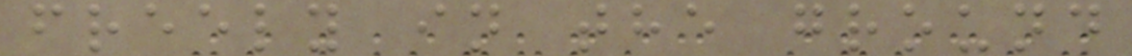freely in the ground
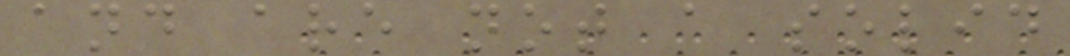and are not a solid
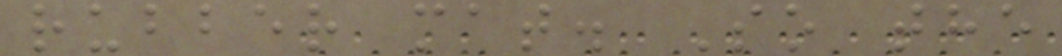rubber mat. So the
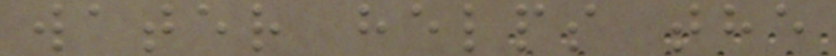water helps the
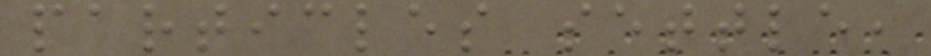particles settle,
